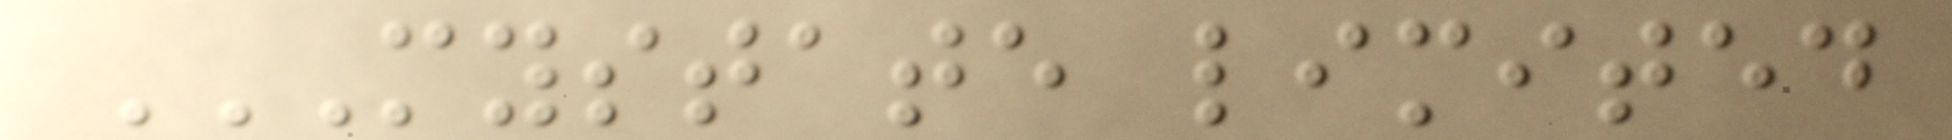MYSTATE LIMITED
